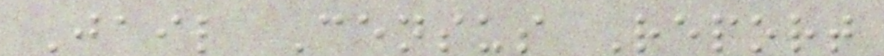Jail Census Report
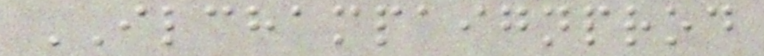ILCHAMPAIGNPROD
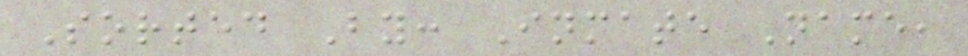Sorted By: Inmate Name,
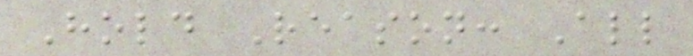Hold Reason: All
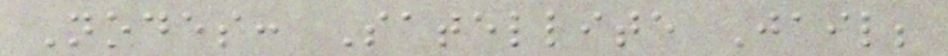Nodes: Satellite Jail;
